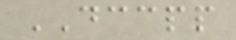DCCPP
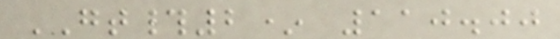GT#2* 110.00
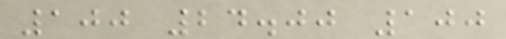100 24.00 100
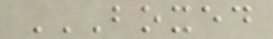BOXED
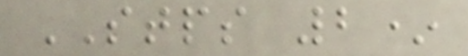STPS 2*
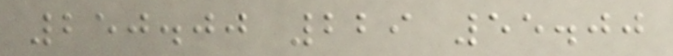250.00 229 55.00
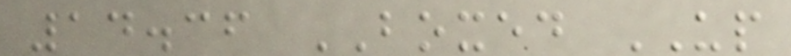14.36 BOXED UP
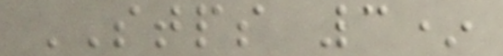STPS 3*
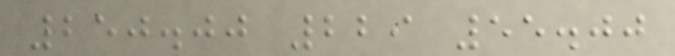250.00 229 55.00
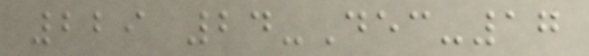229 24-Dec-17
